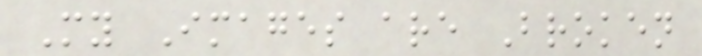My Images are Broken
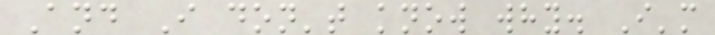And I don't know why. I'm
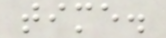time.
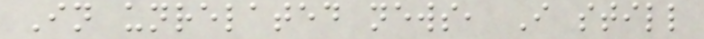In unrelated news, I still
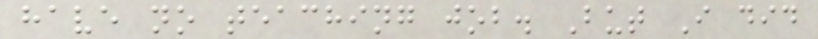have no teaching job. But I did
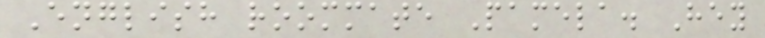English roommate Pamela. Hey
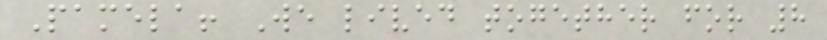Pamela! We lived together for 8
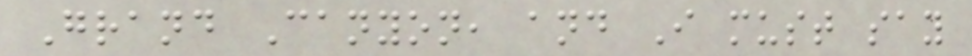Grand Canyon, and I must say
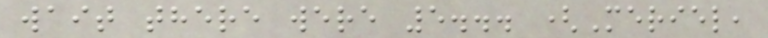wait there were 5... (Meriel,
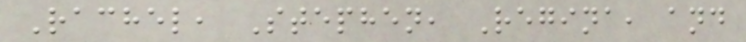Rachel, Stephen, Regina, and
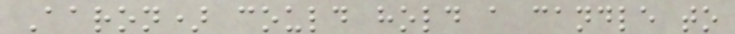Aaron) could hold a candle to
